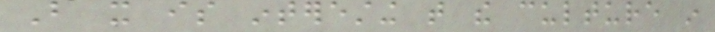But it is interesting that the culture in
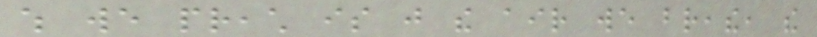which we preach is just the air we breathe, the
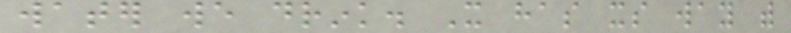water we drink. It has its way with
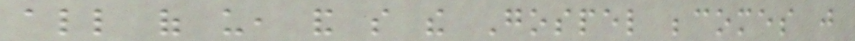all of us, and so the Gospel becomes just
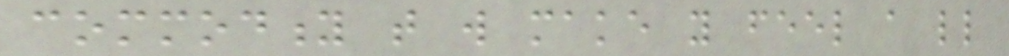commodity that will make you feel a little
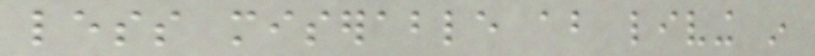less miserable about living in
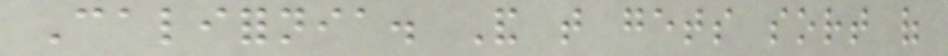California. And that gets sort of
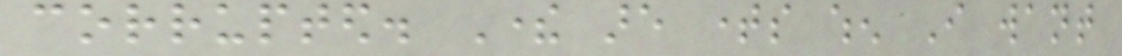corrupted. There are times when I want
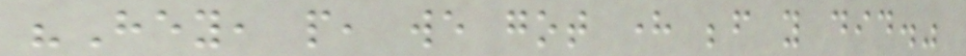"Hey, people, we got here before you did."
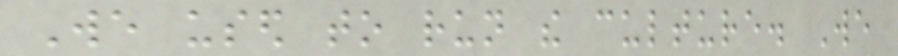We used to run the culture. We
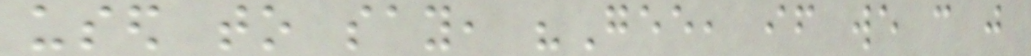used to say, "Gee, if we can just
